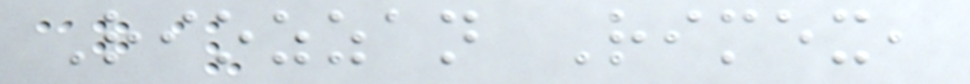Riozzan Rimex,
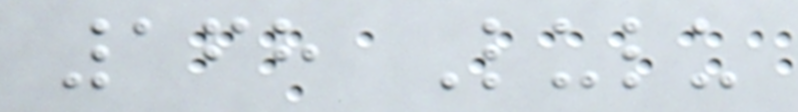168 Lulu
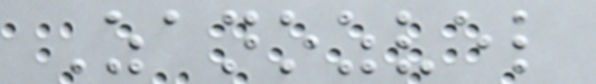Zanozvel
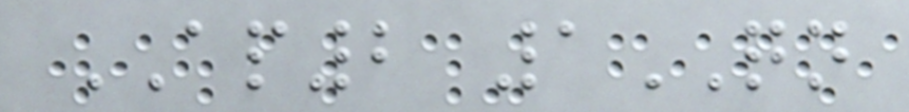AP2 1QN
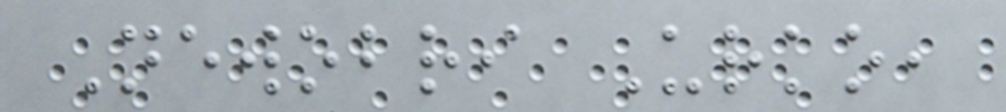Newobri Urko,
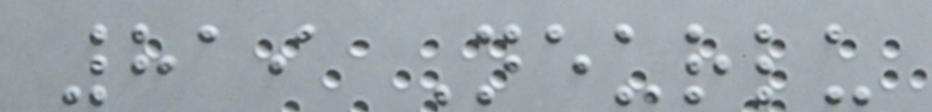819 Neurlu
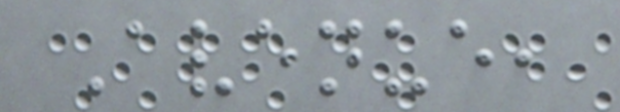Avenue,
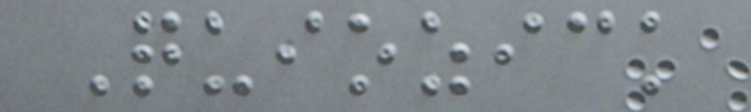Quiozick
